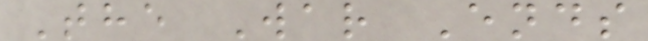The War Ends
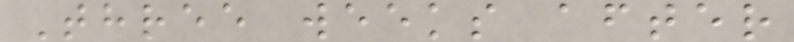Three weeks after
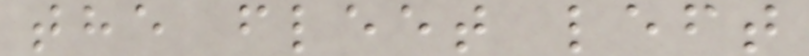the fleet left
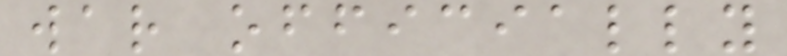war officially
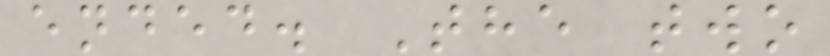ended. The two
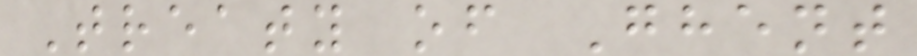Treaty of Ghent
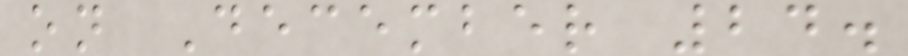on December 24.
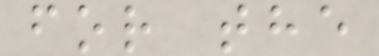for the
